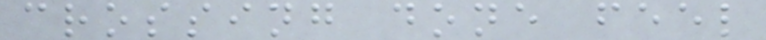crossing done feel
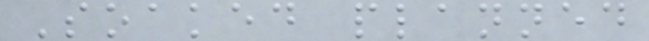Soaked planned
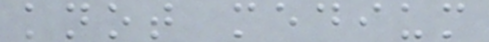knot medium
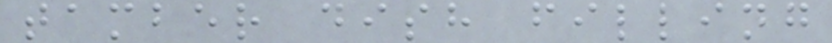tamber dish filling
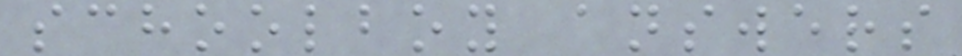schoolboy answers
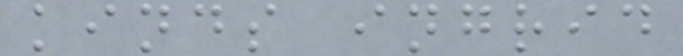kinds ingrid
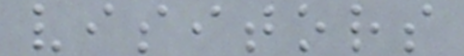visitors
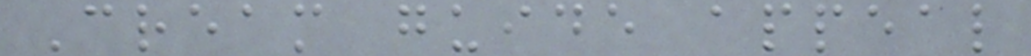Cream guide appeal
